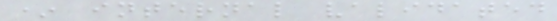* internal validated
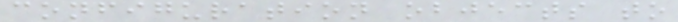configuration objects to
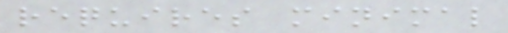requires minimal
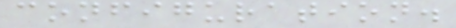configuration.
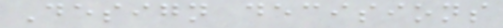Design decisions
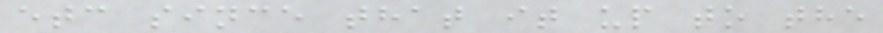etc since that it up to the
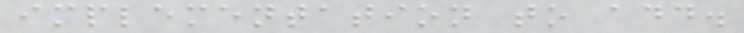implementation to add.
